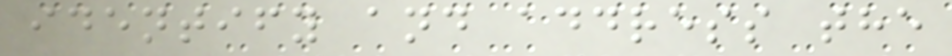identify and address the
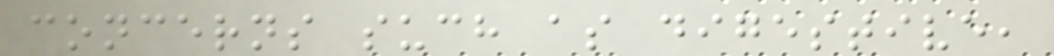concerns such as digestive,
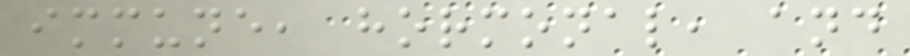immune, hormonal, and
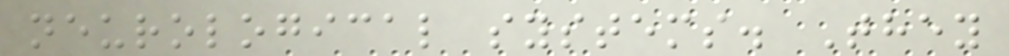neurological systems. They
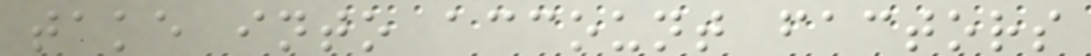take into account factors
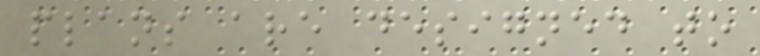plans are designed to
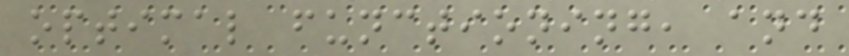optimal functioning, and
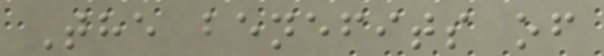The benefits of
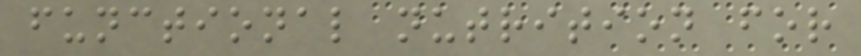functional nutrition for
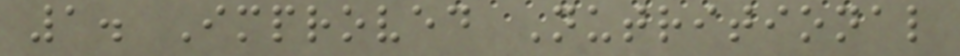1. Improved Nutritional
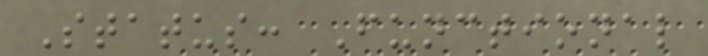Status: Functional
